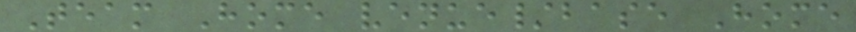Team Home venue/base Home
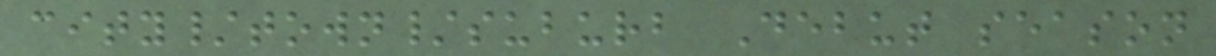city/town/suburb Debut season
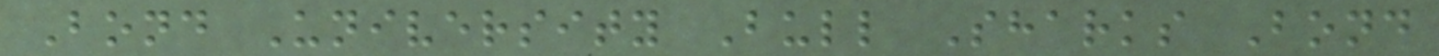Bond University Bull Sharks Bond
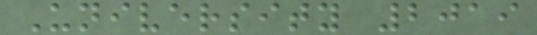University 2019
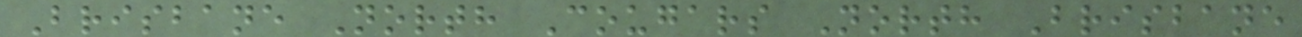Brisbane North Cougars North Brisbane
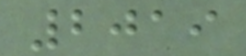2019
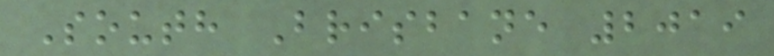South Brisbane 2019
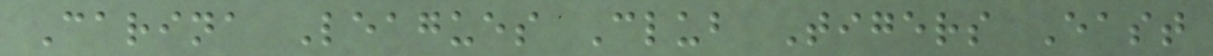Carina Leagues Club Tigers East
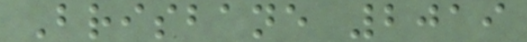Brisbane 2019
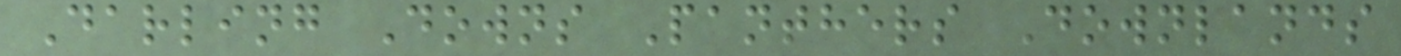Darling Downs Panthers Downlands
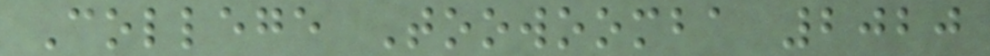College Toowoomba 2020
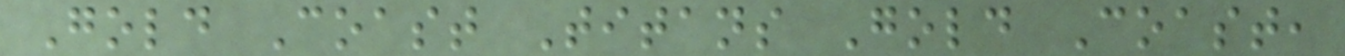Gold Coast Titans Gold Coast,
